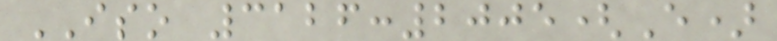ISO 3126:2005(E)
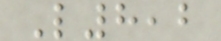L8,2
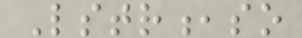Lstr,so
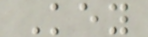Key
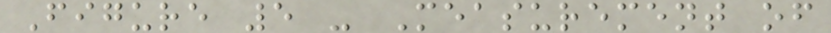Figure 5 - Measurement of
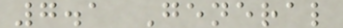7.1 General
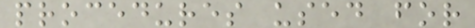procedures used for
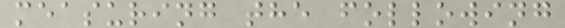measuring the following
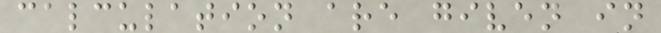calculation are given in
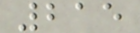215
